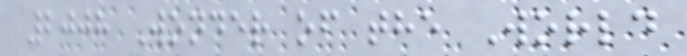2008 Wonder of the World
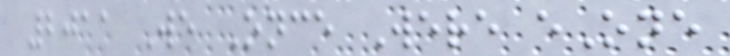2011 We Once Were eOne
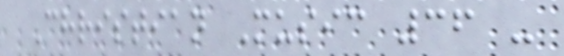Christian Music 36 -
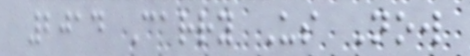2014 Carry Us Now
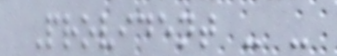Provident - -
